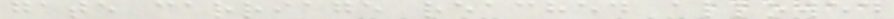gate carriage reached allowed
